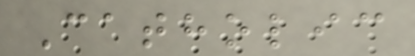Catholic
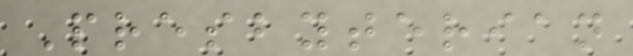Presbyterian
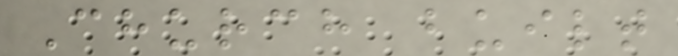Church built
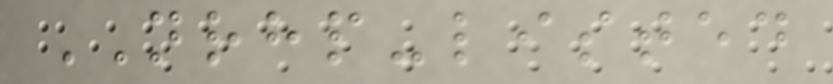NRHP-listed
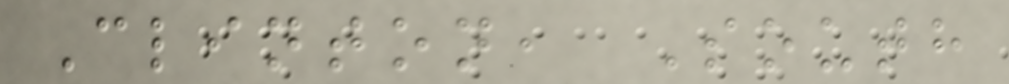Clinton, South
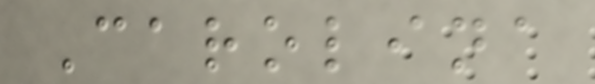Carolina
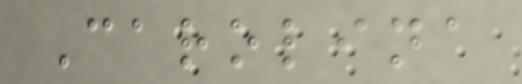Carolina
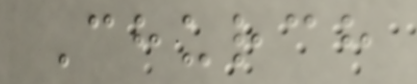Church
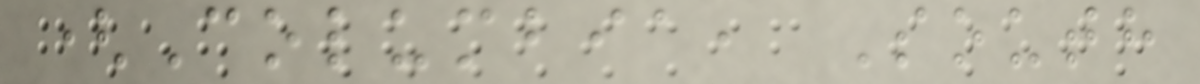(Columbia, South
